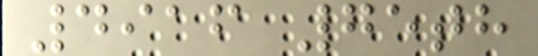4916 75th
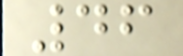46
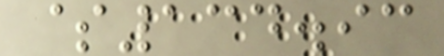$134.93
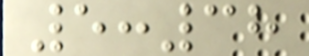5:38
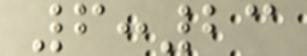6:23
